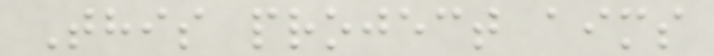This project aims
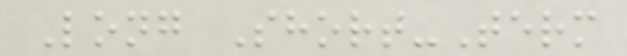Long Short-Term
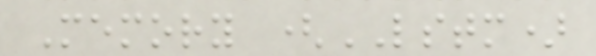Memory (LSTM)
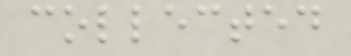collected
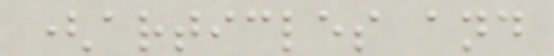(articles and
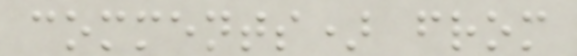comments) from
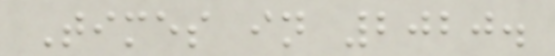Times in 2020.
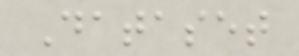Dataset
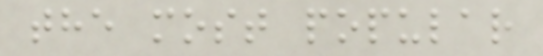the most popular
